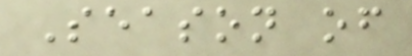Season of
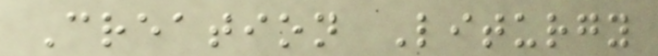Creation Liturgy
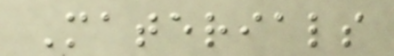Materials
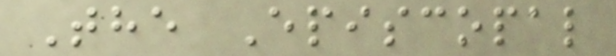The Episcopal
